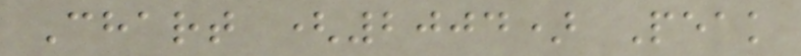Chart (2004) Peak
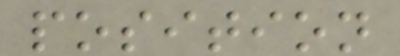position
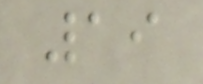19
